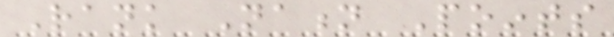Rank Nation Points
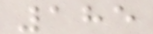185
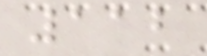112
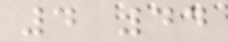4 44
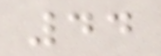44
